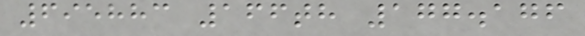695883 166th 177.176
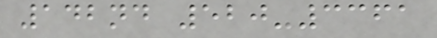142nd 520-3361
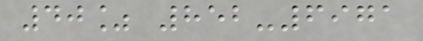40% 852-6971
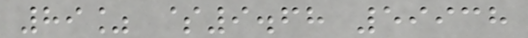89% $9.68 59938
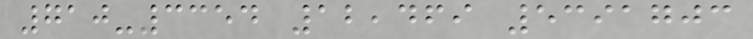710-3354 12,469 5391703
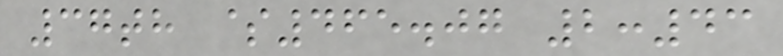37th $465.07 2:43
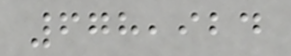678,924
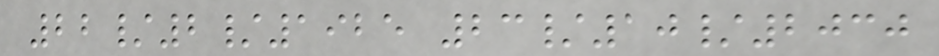22/2/1925 23/10/2030
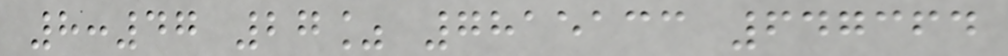8:47 27% 7815133 647364
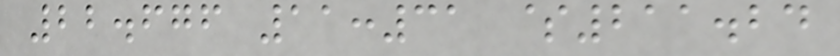22.676 11:31 $211.24
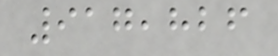917,826
